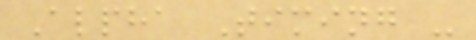Alpha Timing -
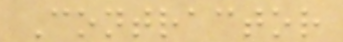Contractor
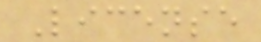License
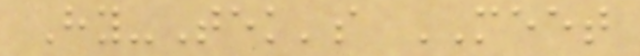Hy-Tek's MEET
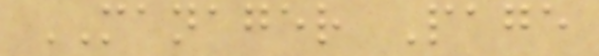MANAGER Page
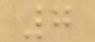7
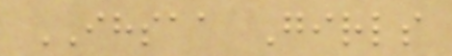IHSAA Girls
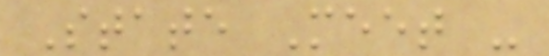State Meet -
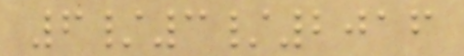6/3/2016
